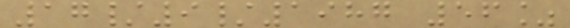17/9/1987 56%
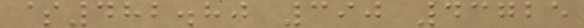$482.80 390 43725
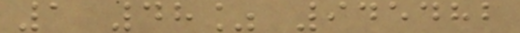1 48% 945482
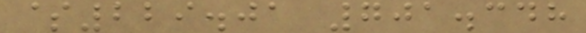$229.01 701.348
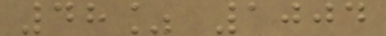48% 1004
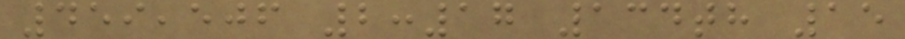459,506 2:17 134th 15
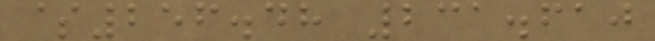$256.48 231.610
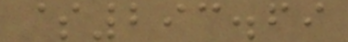$293.69
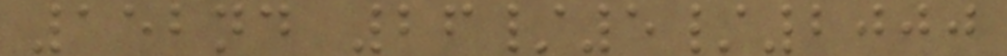152nd 26/5/2000
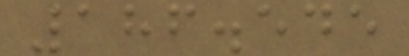186.545
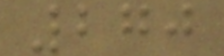270
